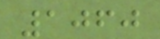1060
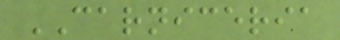CARNICERIA
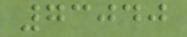73040
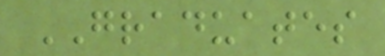GRADUATES
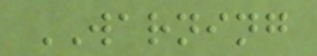WARNING
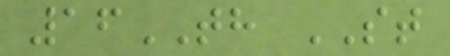16TH ST
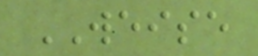WEISE
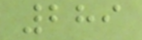289
